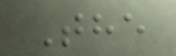The
